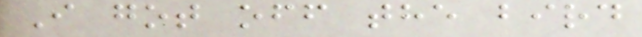I got off the bird
